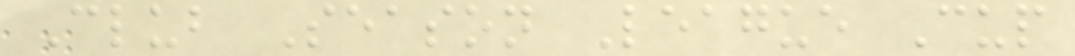Club Season League Cup
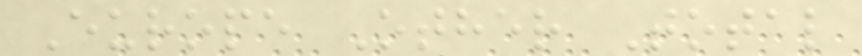Europe Other Total
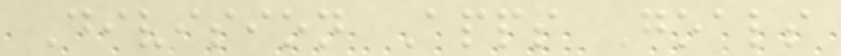Division Apps Goals
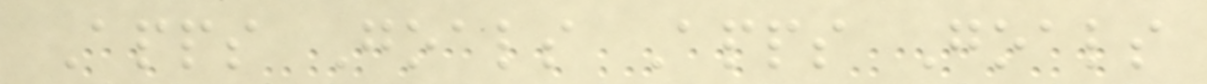Apps Goals Apps Goals
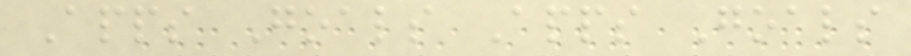Apps Goals Apps Goals
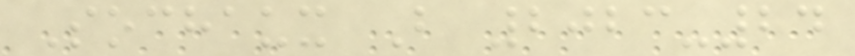Sochaux B 2023-24
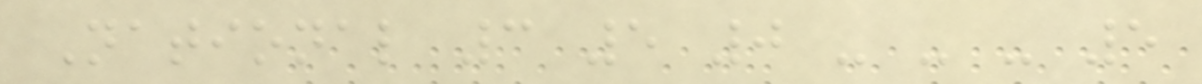National 3 5 0 - - - 5
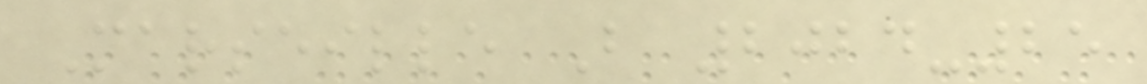Marseille B 2024-25
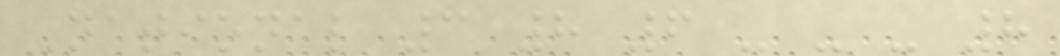National 3 8 6 - - - 8
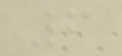6
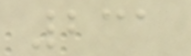231
